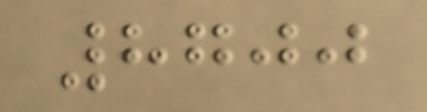8700
